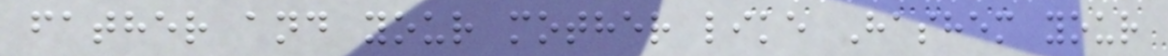father and your mother like Hashem your
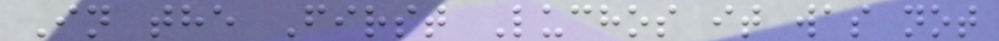In the First Luchos it was not
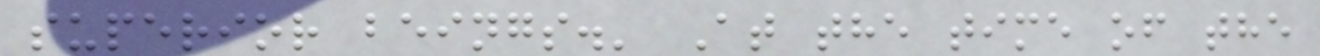superior beings.' At the time of the
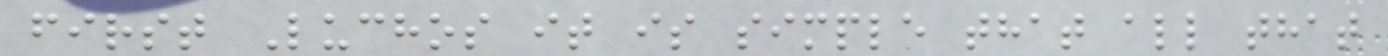first Luchos it is simple that all that
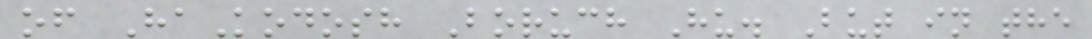of HaKodosh Boruch Hu. But in the
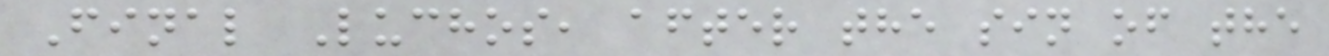Final Luchos, after the sin of the
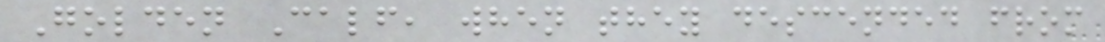Golden Calf, when they descended from
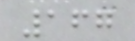167
